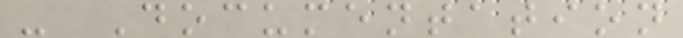- Documentation
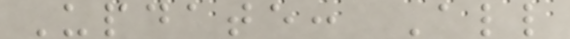Update: All
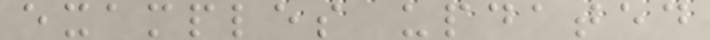examples updated
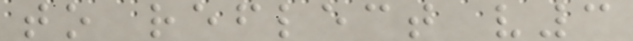to reflect v3
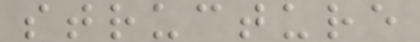structure
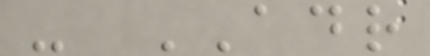- ADR
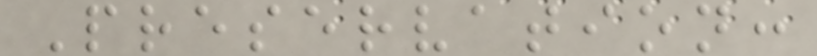Preservation:
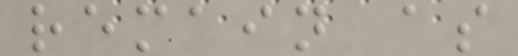remain as
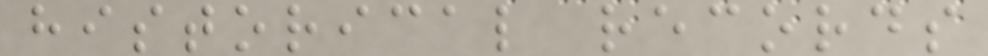historical records
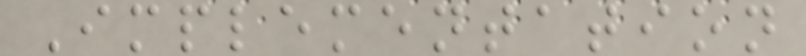Implementation
